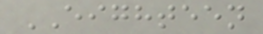EIGHTEEN
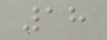18
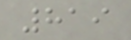819
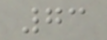73
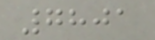7801
